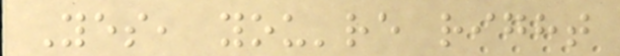Yes, you're right
